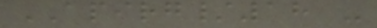APIRG/18 -
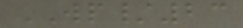WP/23
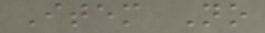Item No
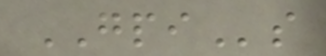GPIs
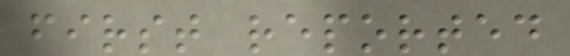first reported
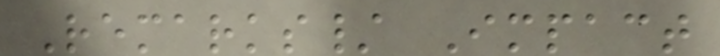Remarks/ Impact
